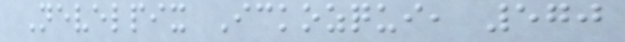Nevelpix Ickozqui, 570
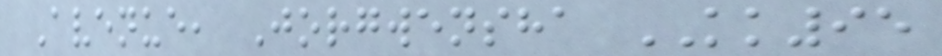Avenue, Jorgwensha KK95
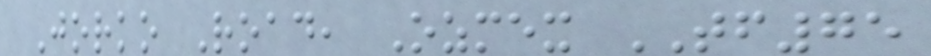Jorko Road, Ozmex TF75
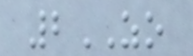2ZO
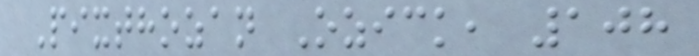Pixthozan Ozick, 108
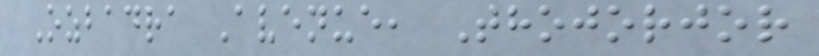Ozbadra Avenue, Thojorjor
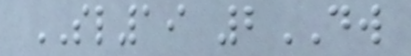SL19 2DW
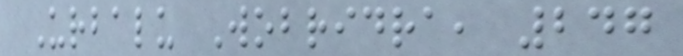Urbalu Wobridra, 247
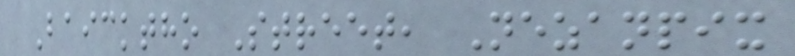Baicktho Street, Nezanpix
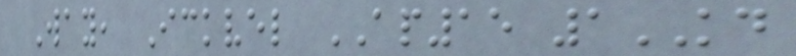Way, Ickvel AP15 1KD
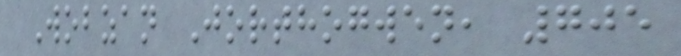Wobzan Jorthogwen, 705
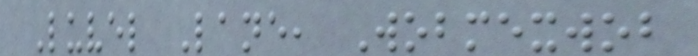Luvel Lane, Wobmexwob
